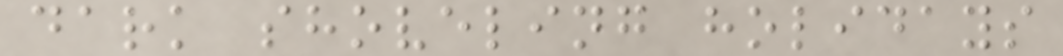dark shoveling holidays
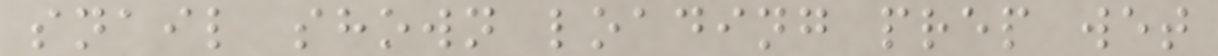snail shown loading prep wet
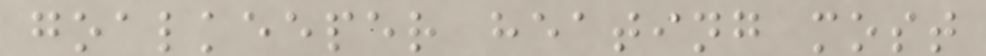goalkeeper heating most
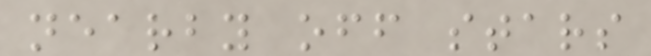nearby off stars
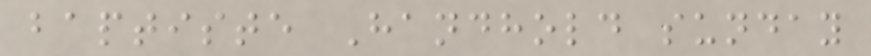baptiste Handhold sunday
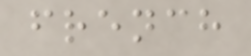french
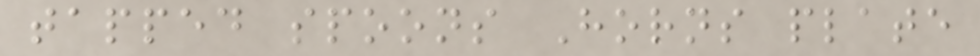tapped spoons Horns plate
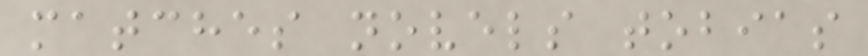matches novels tobias
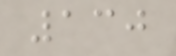130
